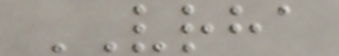VRHA
